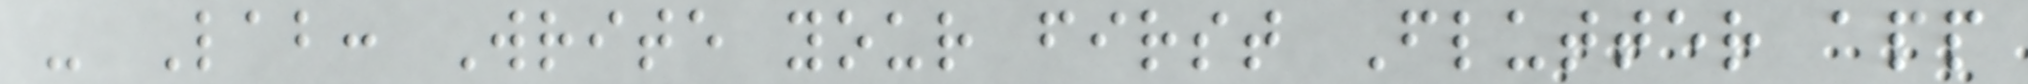- Lab: Write your first Flutter app
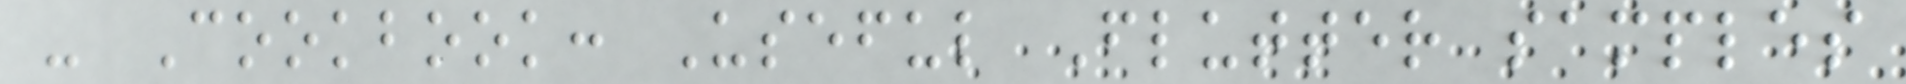- Cookbook: Useful Flutter samples
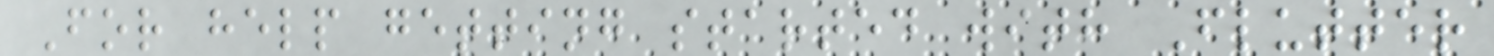For help getting started with Flutter
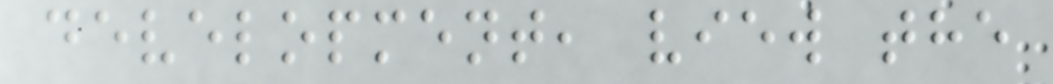development, view the
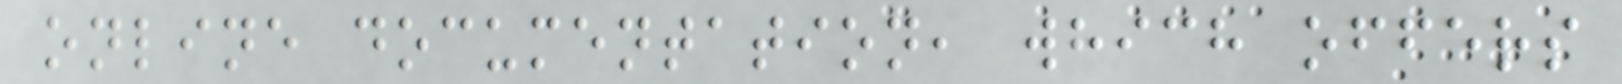online documentation, which offers
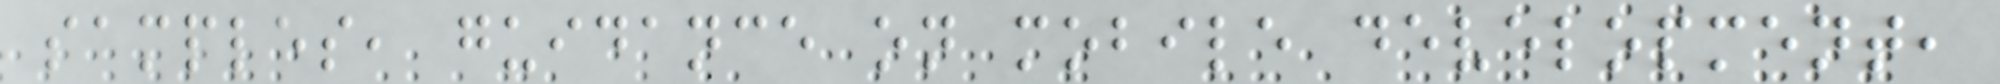samples, guidance on mobile development,
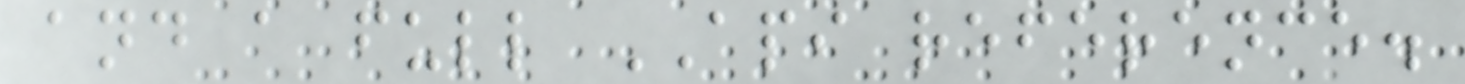and a full API reference.
